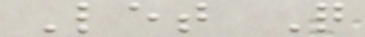Let Q
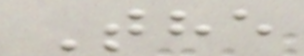The
